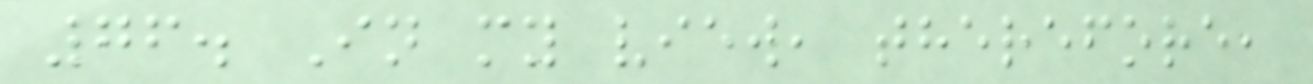76. In my view, therefore,
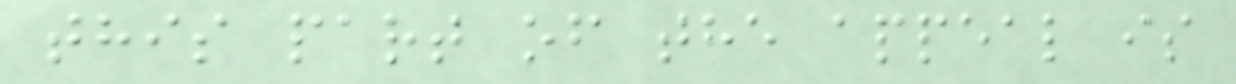this part of the appeal is
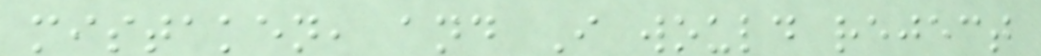mistaken, and I would reject
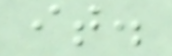it.
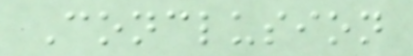Conclusion
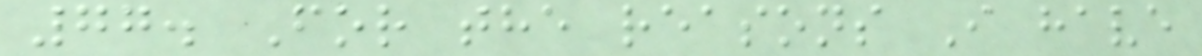77. For the reasons I have
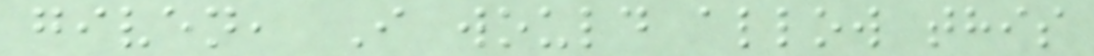given, I would allow this
